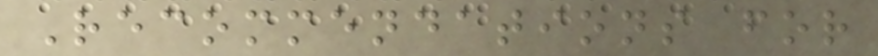Recommendations for
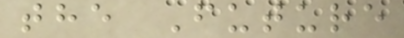the Future
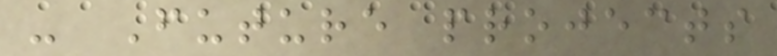- Future projects
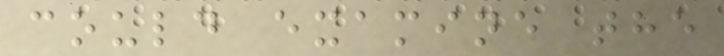could examine the
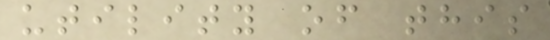utility of this
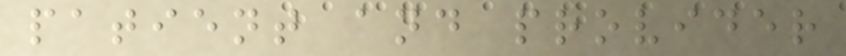patient and provider
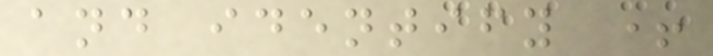and identify +
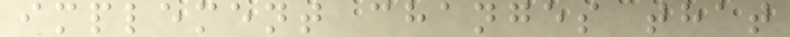implement changes that
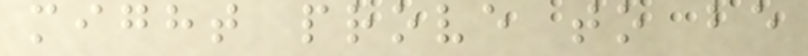might prove to be
